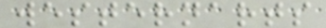westernarts
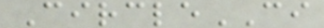CircleCI
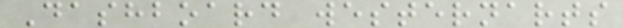Dashboard westernarts
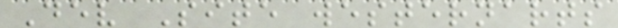Dev Site westernarts
